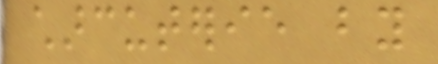charcuterie by
